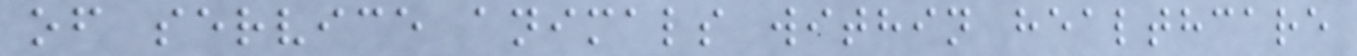of service animals within healthcare
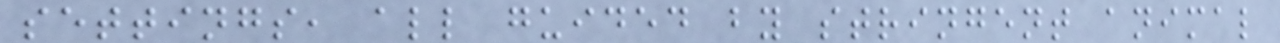settings, all guided by stringent animal
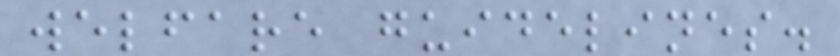welfare guidelines.
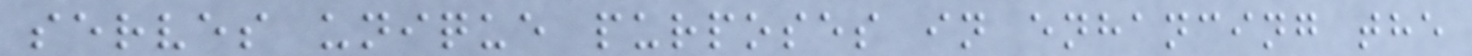serves unique purposes in enhancing the
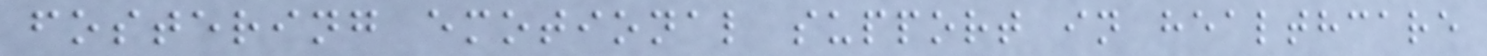fostering emotional support in healthcare
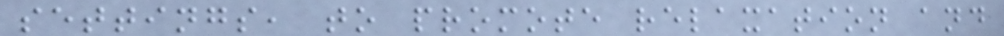settings, to promote relaxation and
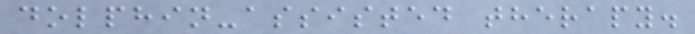dolphin-assisted therapy.
